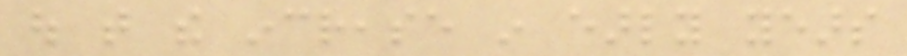out that the increase in early years
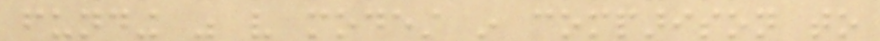funding was very modest in comparison to
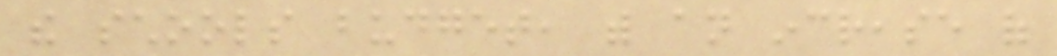the schools budget, with an increase of
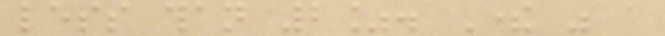less than 2%. There was a
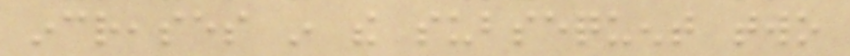increases in the subsequent two
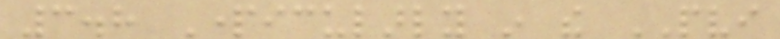3.8 Particularly in the PVI
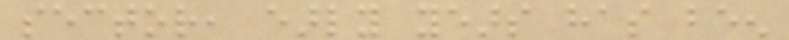sector, early years has been
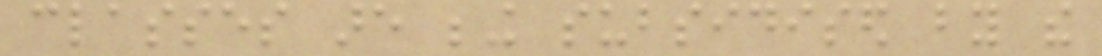classes are being subsidised by the
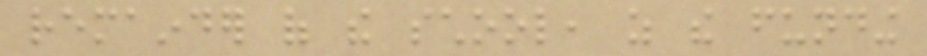remainder of the school, as the funding
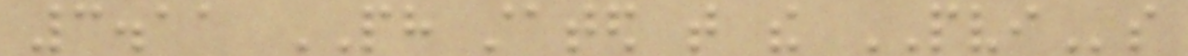3.11 PH stated that the PVIs
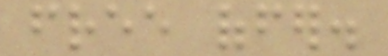free offer.
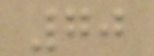70
